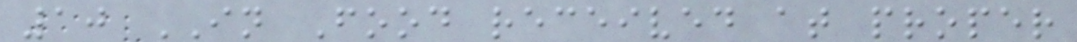10 IN Food received at proper
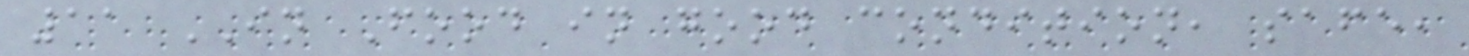11 IN Food in good condition, safe,
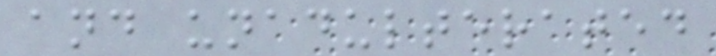and unadulterated
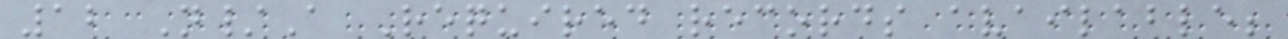12 N/A Required records available;
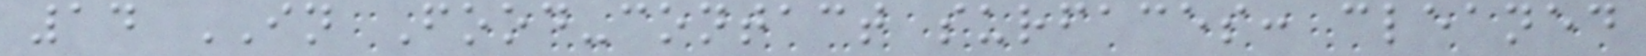14 IN Food-contact surfaces: cleaned
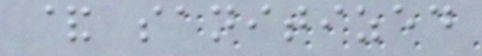& sanitized
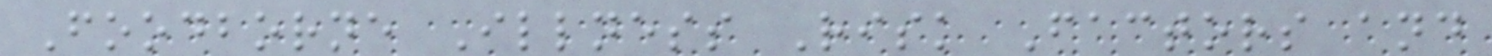Foodborne Illness Risk Factors and
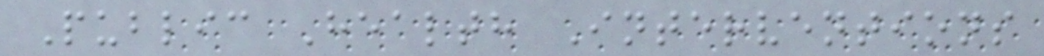Public Health Interventions
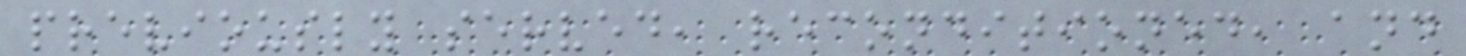previously served, reconditioned, and
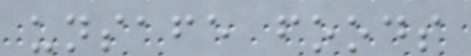unsafe foods
